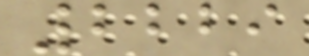2229
